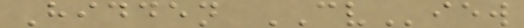Hidden CView
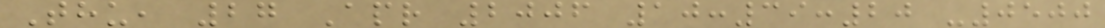Thu, 27 Apr 2006 10:39:20 -0500
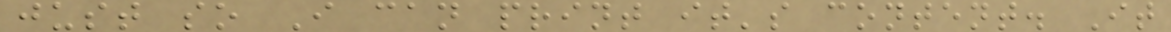just so I can print it's content. It
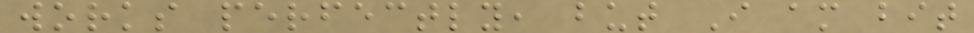works perfectly, but I am bit
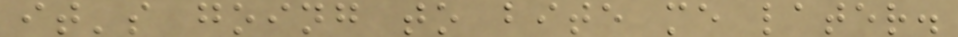it's going to bite me later.
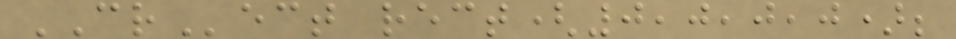CRect rect(0,0,0,0);
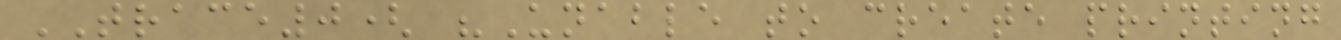TRACE0( "Unable to create printing
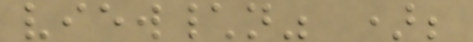view\n" );
